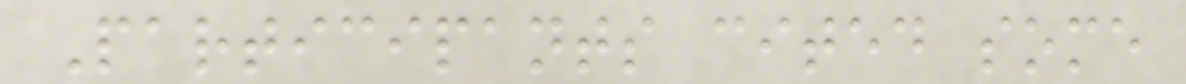Participants cited some
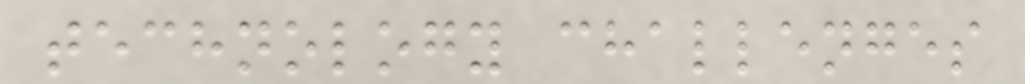technology challenges
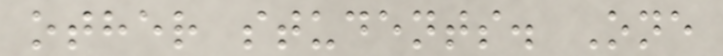other students. One
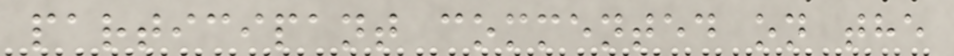participant commented on the
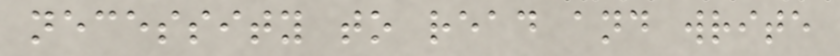necessity to read and write
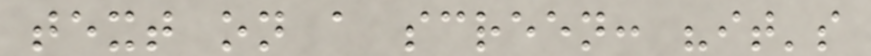text on a screen: "it's
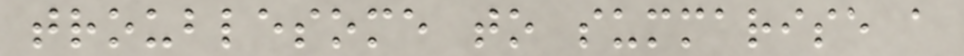troublesome to summarise a
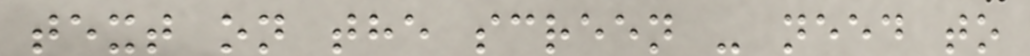text on the screen - need to
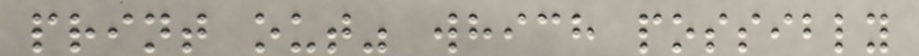print out" which possibly
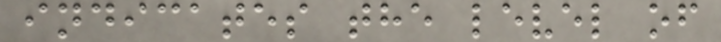indicates the level of
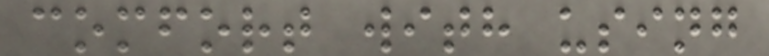comfort with using
